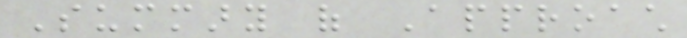Summary of Approach
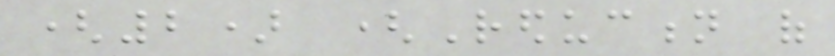(2) (Reduction of
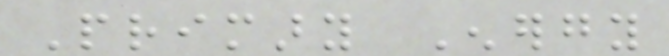Primary Energy
